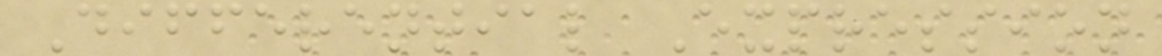Differential Expression
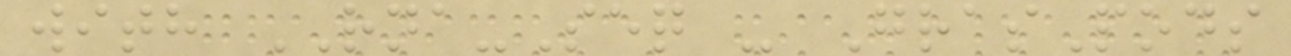with RNA-Seq - GrasPods
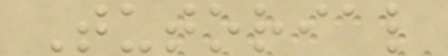Tutorial
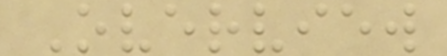Overview
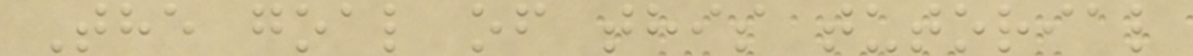The goal of this tutorial
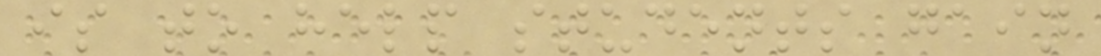is to help students gain
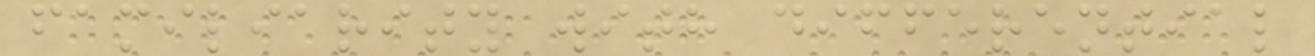familiarity with differential
